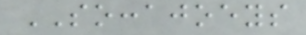SOCCAJOEYS
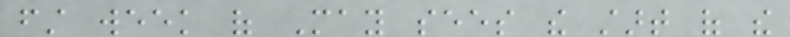first week of May sees the start of the
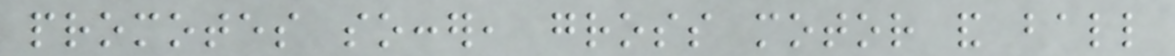promotes soccer, gross motor and ball
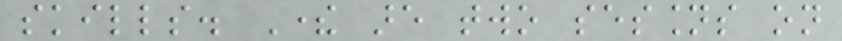skills. There are two sessions on
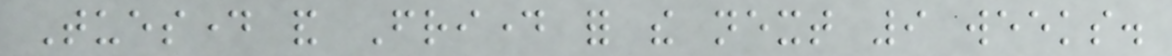Tuesday and Friday for the next 9 weeks.
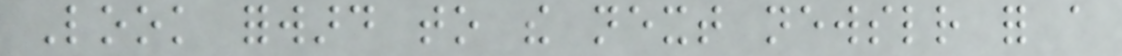Look forward to the next newsletter for a
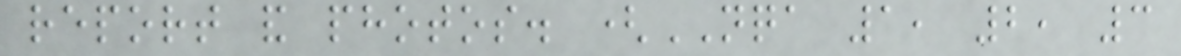report and photos. (NQA 1, 2, 3
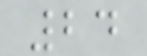24
